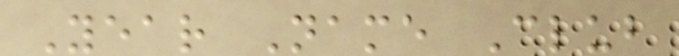Year Name Club
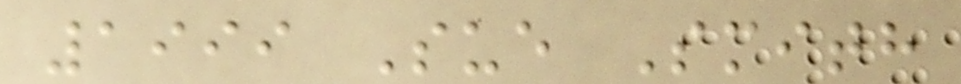1999 Sue Smith
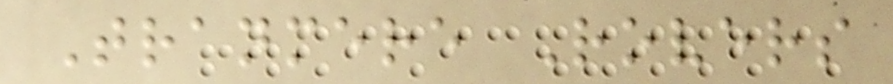Tranmere Rovers
